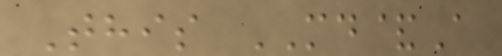This MD&A
